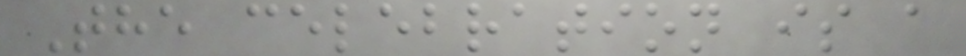The celebration is a
